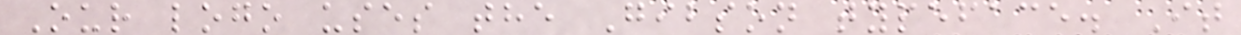Our logo uses the Gibson typeface. It
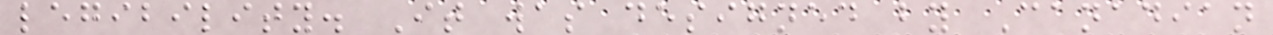legibility. It was designed by Canadian
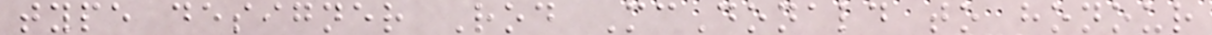type designer Rod McDonald to honour
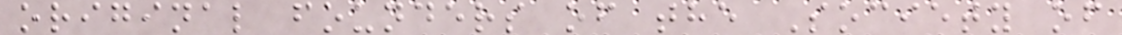original founders of the Society of
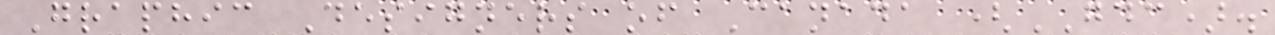Graphic Designers of Canada (GDC).
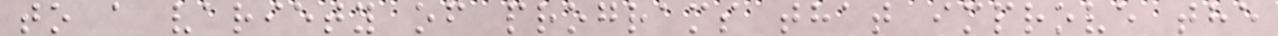to a variety of programs that improve the
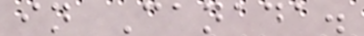in Canada.
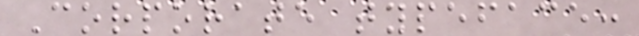Corporate typeface:
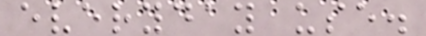everyday use.
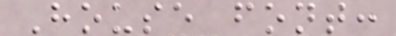House font:
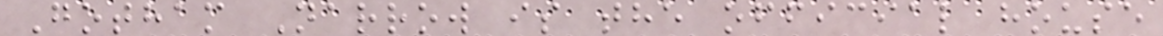Gotham Narrow is the official house
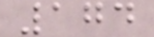174
